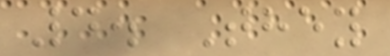4. They
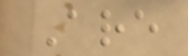Are
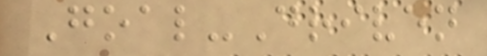Goal-Driven
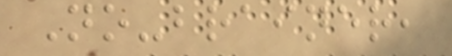No-brainer,
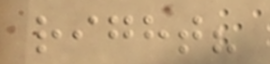right?
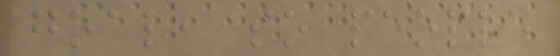goal, so people
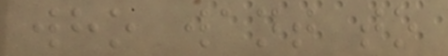who want to
